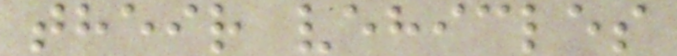their vehicles
